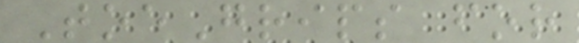ToeGrips for
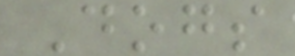Dogs
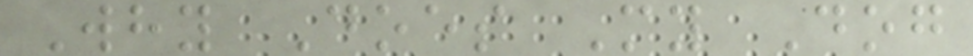Why Does My Dog
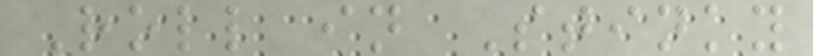Roll in Stinky
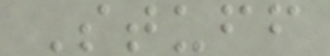Stuff
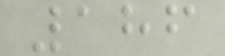186
